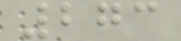273
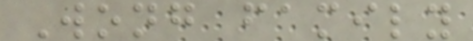Wong family
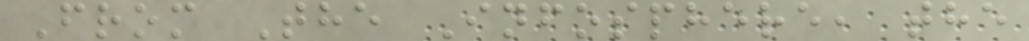From The Infosphere, the
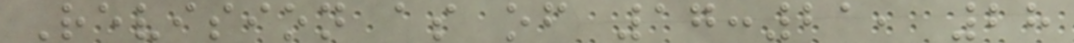Revision as of 17:21, 28
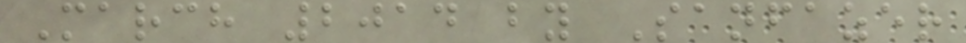March 2014 by Sanfazer
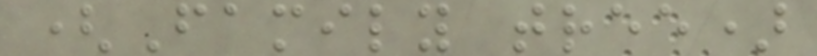(Family tree)
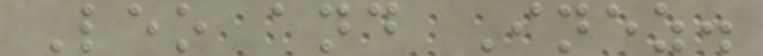Leo and Inez.
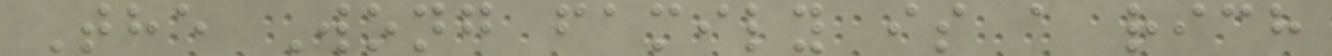The Wong family is a rich
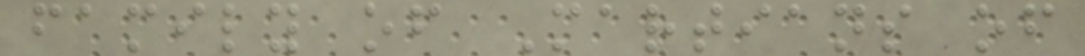family of Martians of
